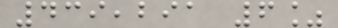439,291 6%
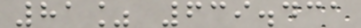81% 639.431
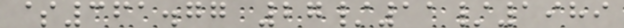$361.77 27/11/1989
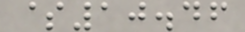$10.46
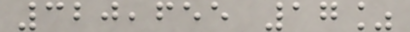320,655 17%
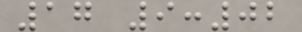17 9:02
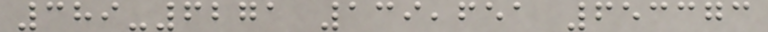389-6271 139,651 653373
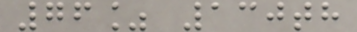76% 130th
